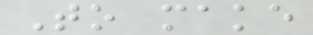To make
